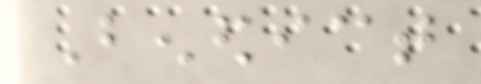Benedict
